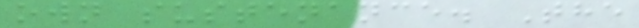own sustenance. The
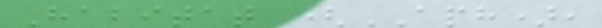Habitat (APH),
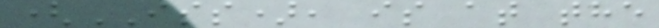(ISS), is at the
